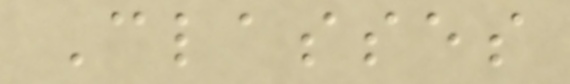Classes
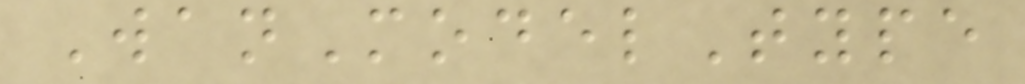WanModelType
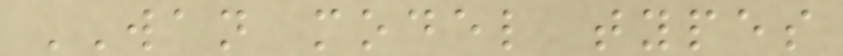WAN model types
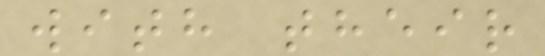with their
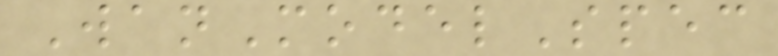WanModelSpec
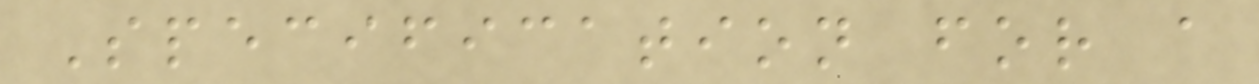Specification for a
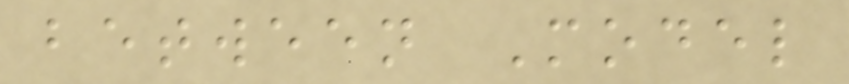between Model
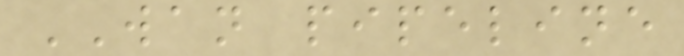WAN pipeline
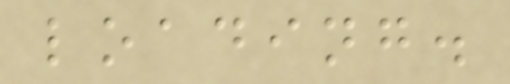loading.
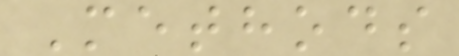Methods
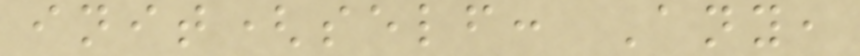init(self: Any,
